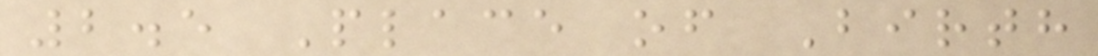2.5 Place of Birth
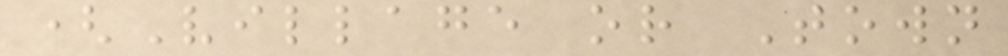(Village or Town
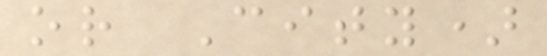or City)
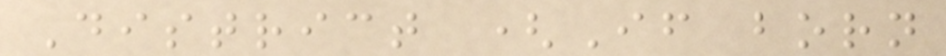District (If born
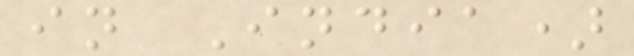in India)
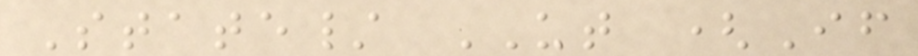State/ UT (If
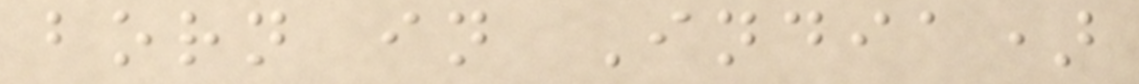born in India)
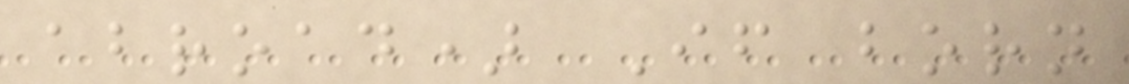abroad) If born
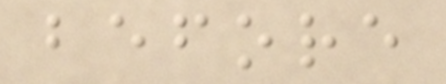before
